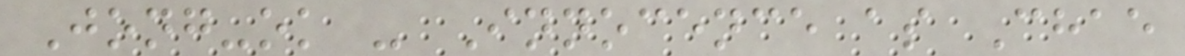Jong-ok - Innocence as Chae
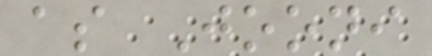as Jooni
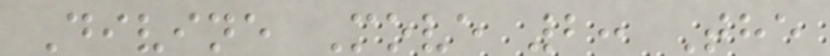Divine Move 2: The
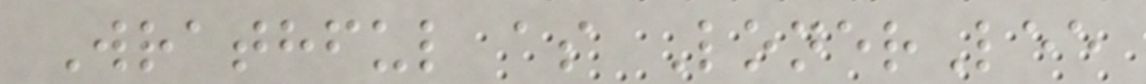Wrathful as LonerLee
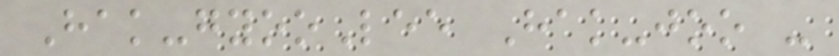Hak-gyooLee Hak-joo -
